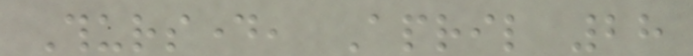Thursday, April 28
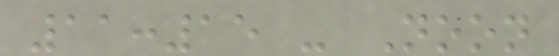11:15 - Noon
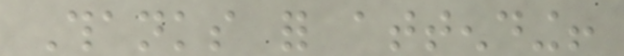Thanks for attending!
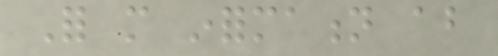For more information about
